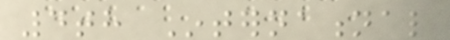4th International
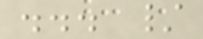... /
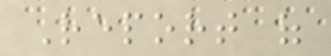Report of
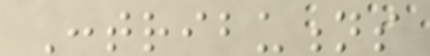Contributions
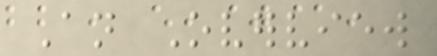An Overview
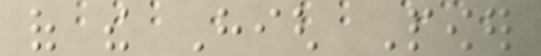of the High Power
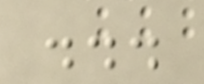...
